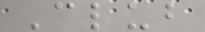Club
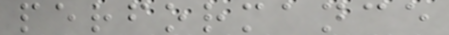performance
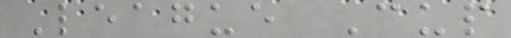League Cup
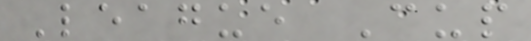League Cup
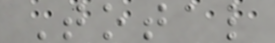Total
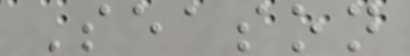Season
